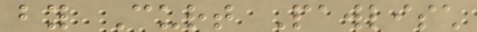by Curt Pawlisch
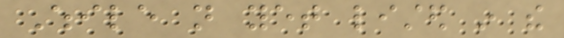While not yet listed in the
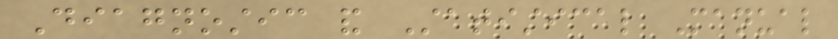Diagnostic and Statistical Manual
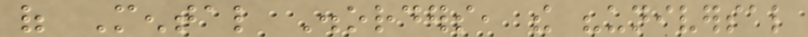of Mental Disorders, the "universal
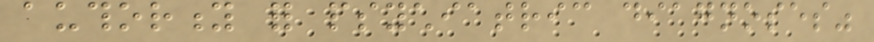authority for psychiatric diagnoses"
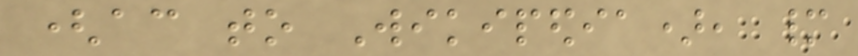(according to Wikipedia), many
